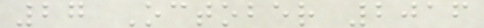27 October 2016
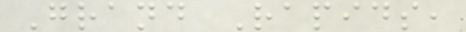Grand Rapids,
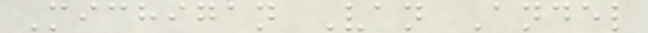Michigan Van Andel
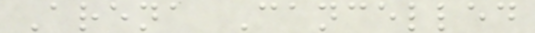Arena Cancelled
